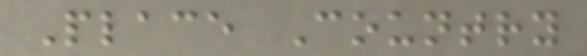Place Country
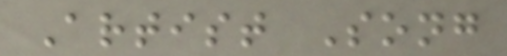Artist Song
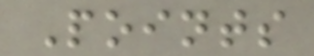Points
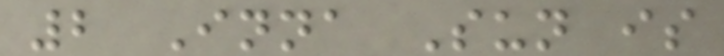2 Inna Sun is
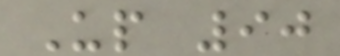Up 90
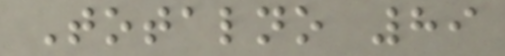Totalno 89
